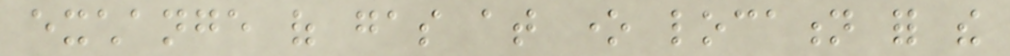exchange of gas at one location for the
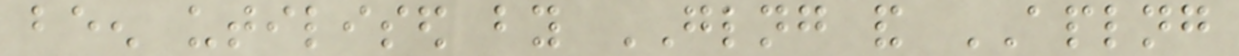been utilised by GLNG and APLNG
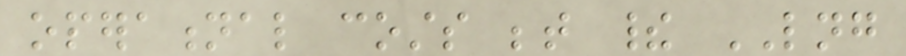operational costs between their LNG
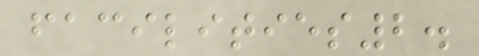facilities2.
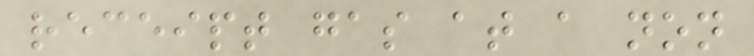receipt gas at a non
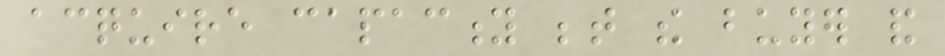acquire capacity between the buyer and
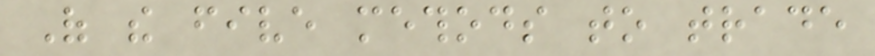Of the five methods to trade
